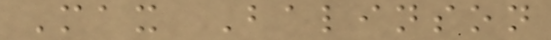Max Balinson
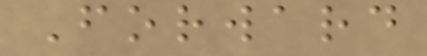Forward
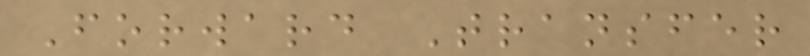Forward Transfer
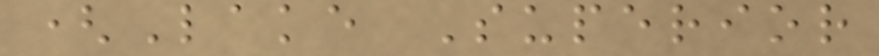(Lake Superior
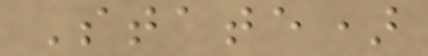State)
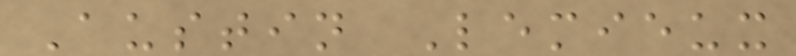Austin Lemieux
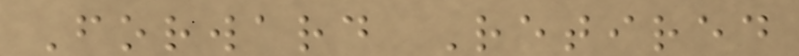Forward Retired
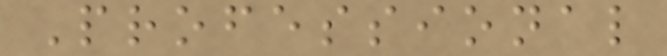Professional
